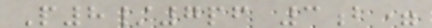P8/7pf 3b=
